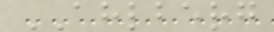AHLBERG
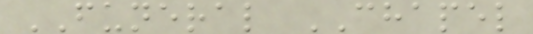FUNERAL CHAPEL
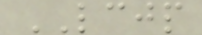LCJP
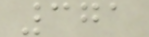371
